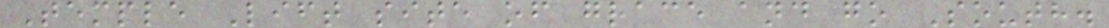Temple Lift site of grace and go South.
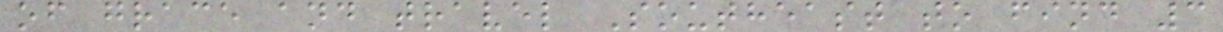of grace and travel Southeast to find 3
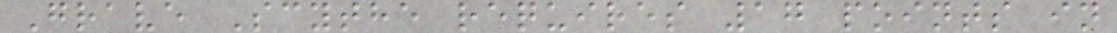Grave Scythe requires 17 points in
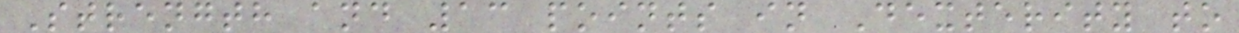Strength and 13 points in Dexterity to
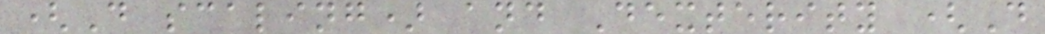(D scaling) and Dexterity (D
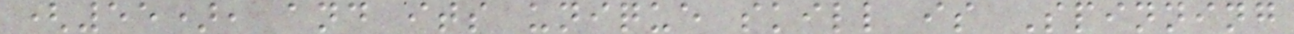(55), and its unique skill is Spinning
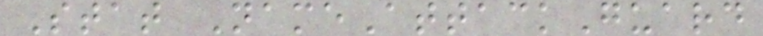Stat NameAttackGuard
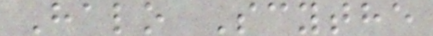Halo Scythe
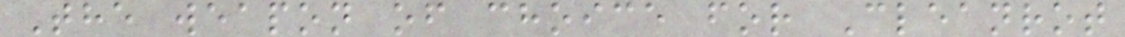The weapon of choice for Cleanrot
